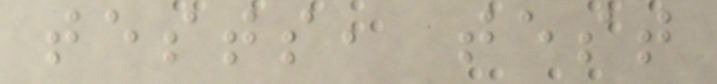tests, test
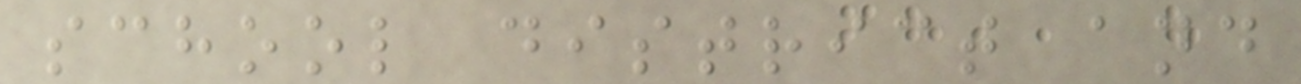school district and
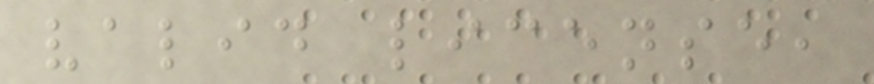valid license,
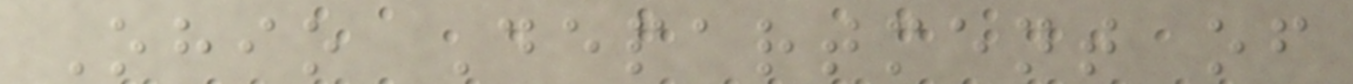Ohio Department of
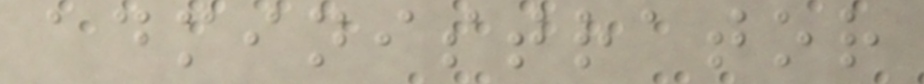administrator
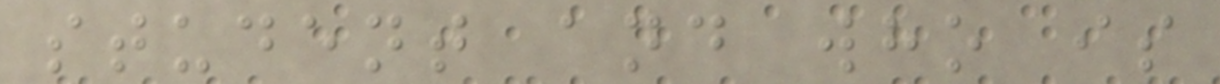student and who is
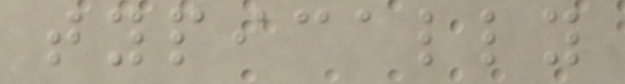typically
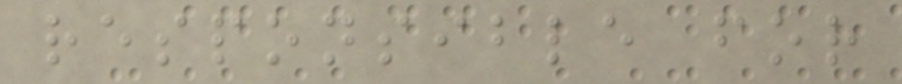responsible for
